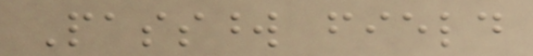Password field
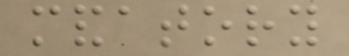mandatory
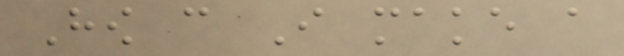How can I make a
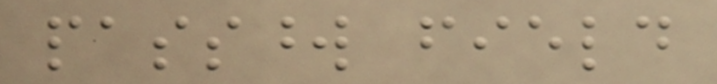password field
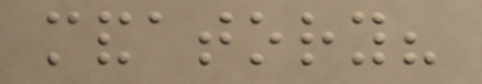mandatory?
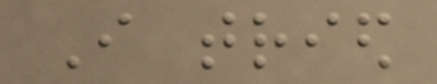I tried
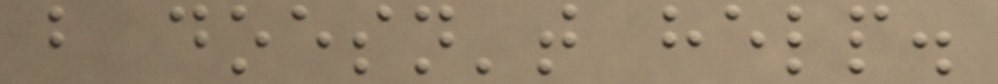but doesn't help.
